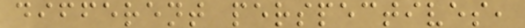different perspectives,
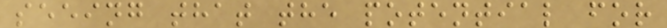seeing that the potential for
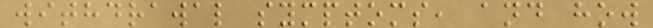withdrawal symptoms, and how
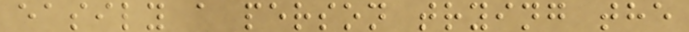easily a person trying the
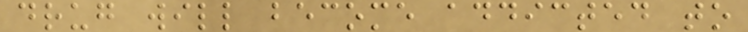drug will become addicted to
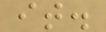it.
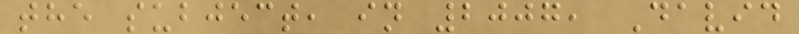the subject, in 2007, David
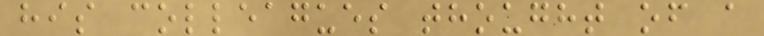his colleagues thought of a
